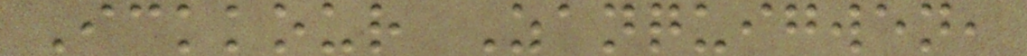Ickkour Zanquigwen,
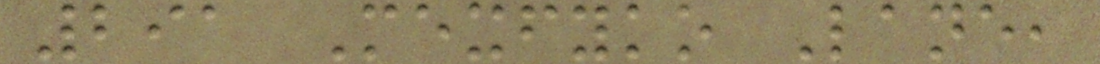291 Mexfyko Lane,
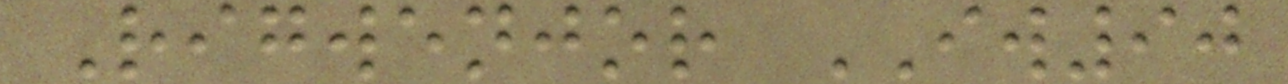Rigwenjor IW90
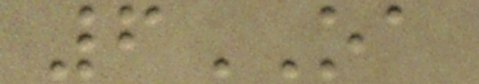6OA
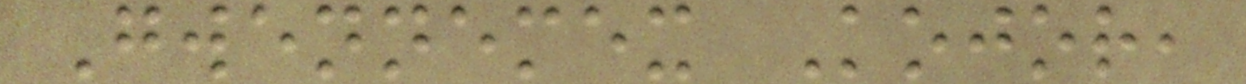Gwennemex Kojor,
